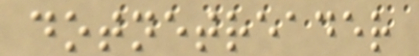dotnetreader
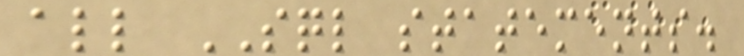all SQL statements.
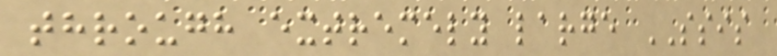through extremely large SSIS
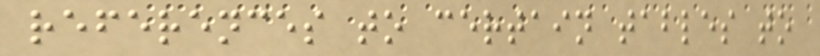references to certain tables to
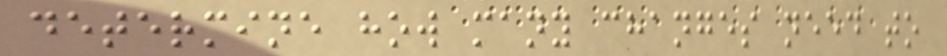determine how many changes need to
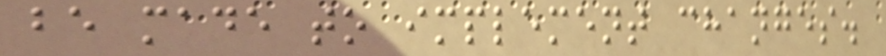be made to implement changes.
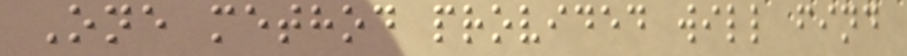One method provided will find
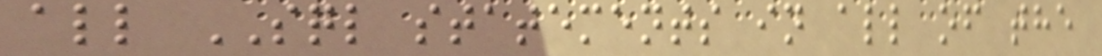all SQL statements in all of the
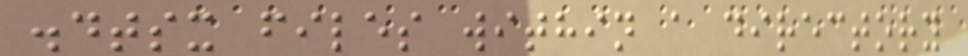.dtsx files within a directory
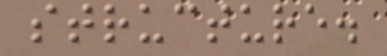structure.
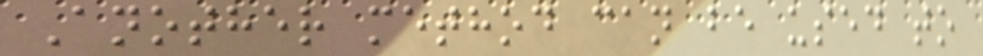Another method can be used to
